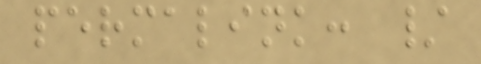permalink: /
